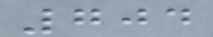704
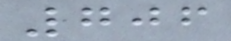706
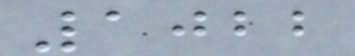1022
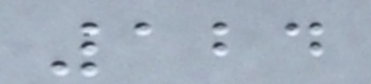124
